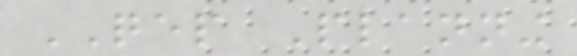QEP Planning
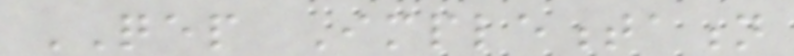QEP Implementation
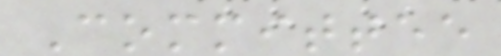Committee
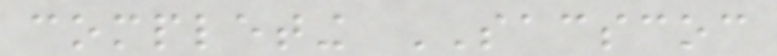completing SACSCOC
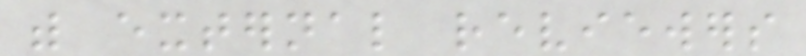with external reviewers
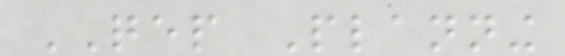QEP Planning
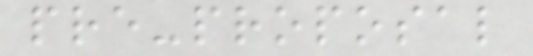pre-proposal
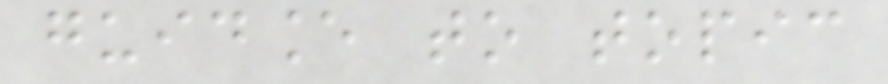guidance to topic
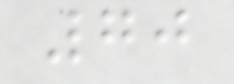70
